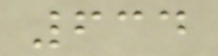634
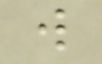w
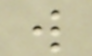w
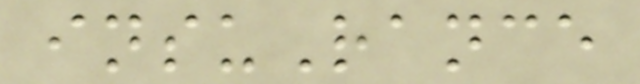insuRance
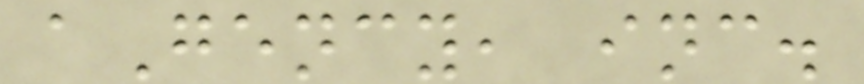aGency, inc.
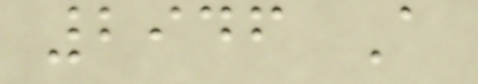2946 A
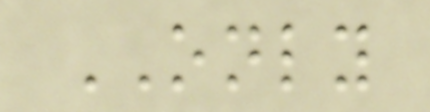ONLY
